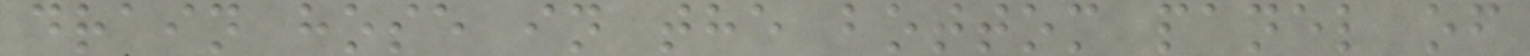drain hose in the bottom panel of
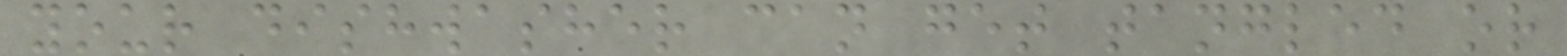your dishwasher can get tangled or
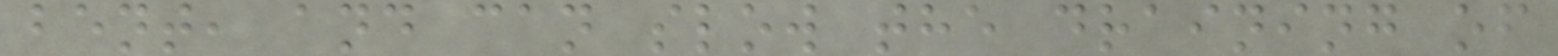bent, and can slow the draining of
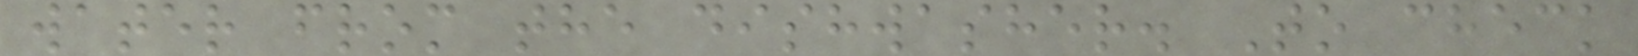water from the dishwasher. To check
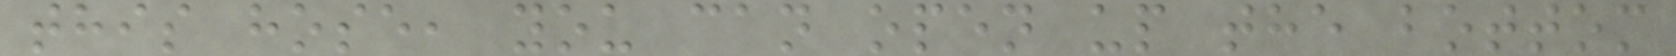this hose, you can open up the bottom
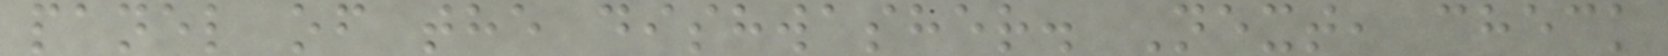panel of the dishwasher. Next, check
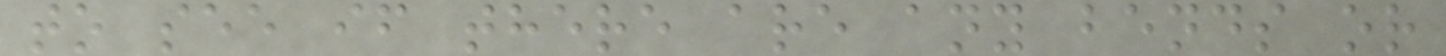to see if there are any bends or
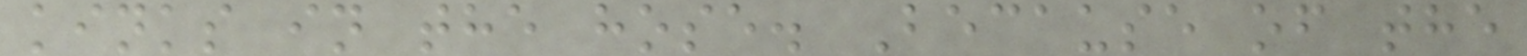kinks in the hose. Because of the
